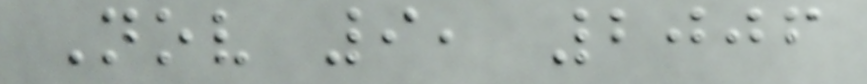Nov 9, 2006
